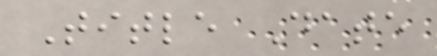Title Date
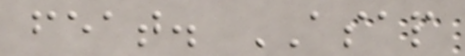feat. ASAP
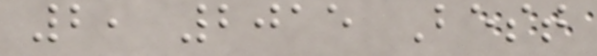2, 2015 Best
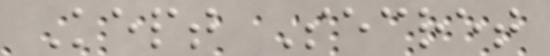Kept Secret
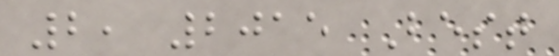2, 2015 Best
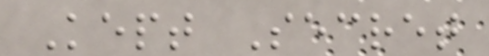Kept Secret
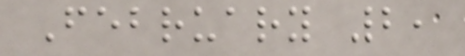February 2,
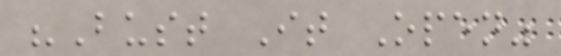"Bust It Open"
